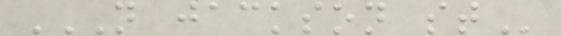N JACKSON ST
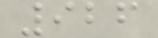926
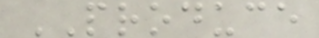PRODUCE
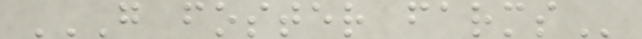G FOSTER FARMS
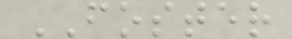FOSTER
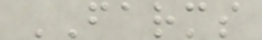FARMS
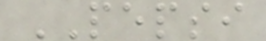PEPSI
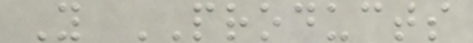Y PRODUCTS
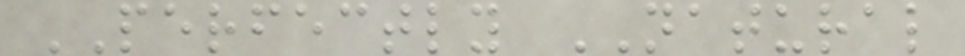PERFECTLY NATURAL
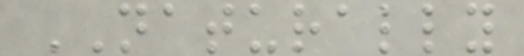NATURALLY
